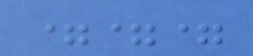===
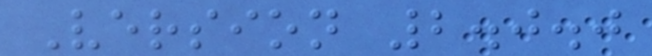Version 2.0.0
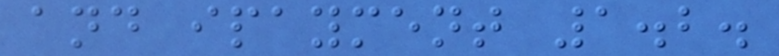and ipayment 1.2.
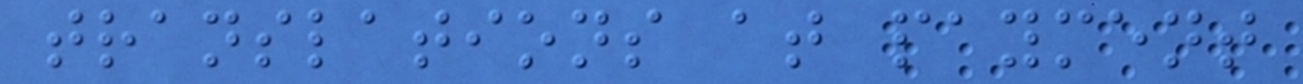translations at payment
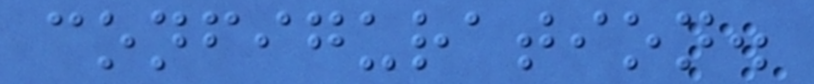configuration.
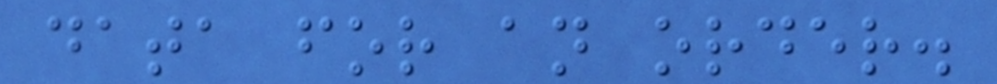data for an order.
